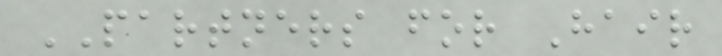PARTNERS for Hair
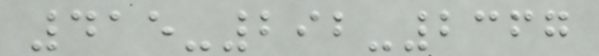415-292-2367
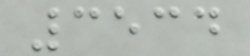3534
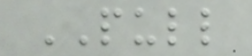PULL
